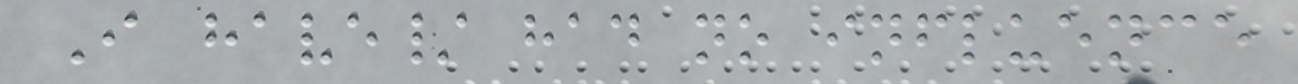I have/ had no influence
